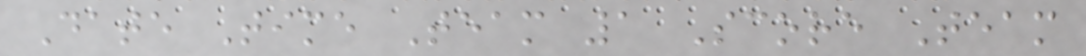Date Time Team 1 Score Team
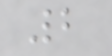2
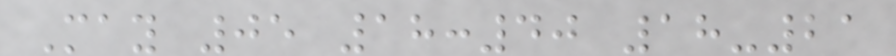May 05 18:40 18-21
